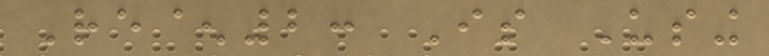Re^2: Is Using
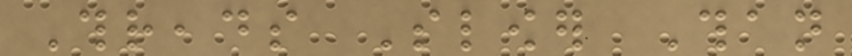Threads Slower Than
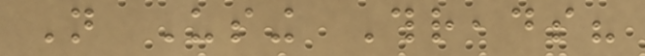Not Using Threads?
